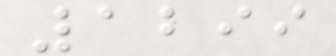1299
